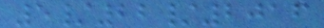5/22/2016
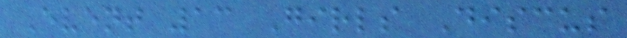Event 13 Girls Discus
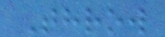Throw
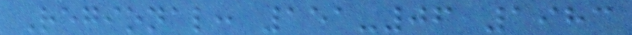Regional: 151-06 1983
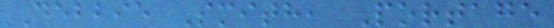Debbie Smith, Portage
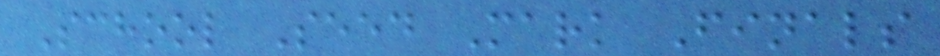School Seed Mark Finals
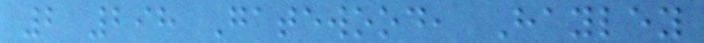2 298 Gatewood, Hayley
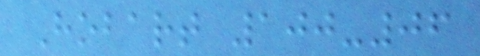Hobart 100-06
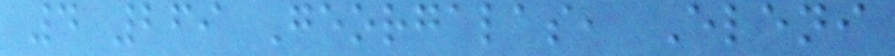4 269 Georgalas, Eleni
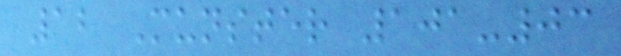12 Munster 101-03
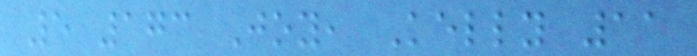5 173 Joy, Kelly 11
